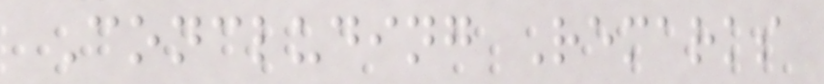Concluding Remarks
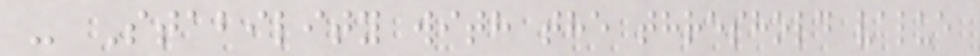- Stability with the threshold value
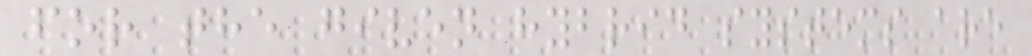for the given hybrid systems are
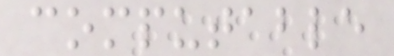computable
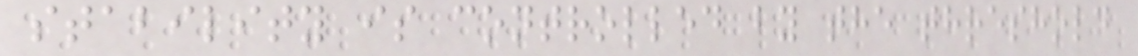stability is controlled by the threshold
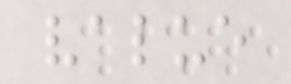value
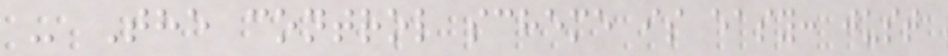- The control scheme is easy: just
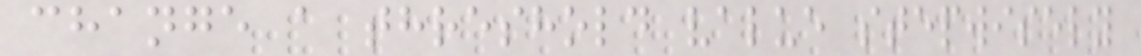change a threshold value stepwisely
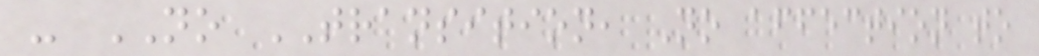- NO TRANSITION, No affection to
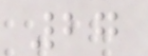27
